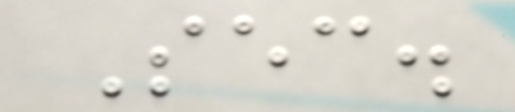Sec.
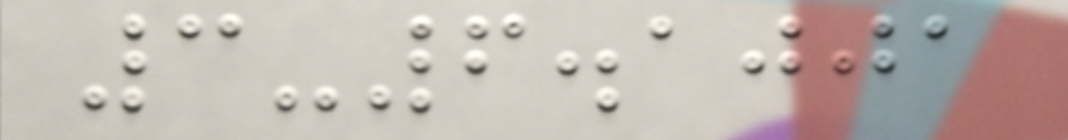3-6.1001
